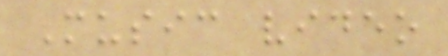Music video
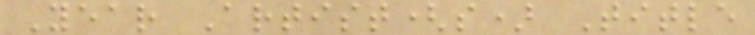Year Artist(s) Title
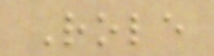Role
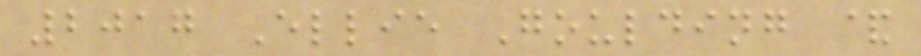2017 Ellie Goulding &
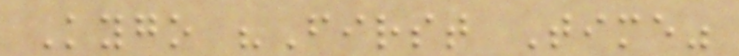Kygo "First Time"
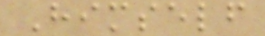Himself
